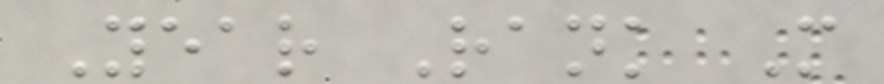Year Rank M
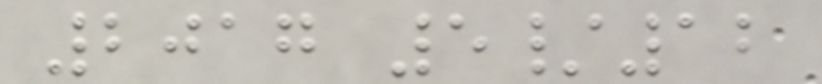2017 5/12
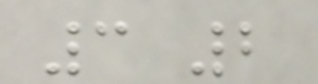3 2
